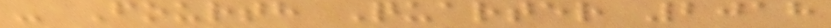- Fourth Quarter 2018
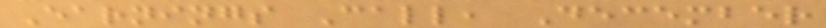Earnings Call, December
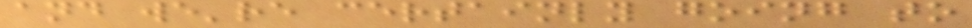and we're certainly going to
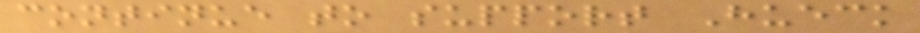continue to support Hueck
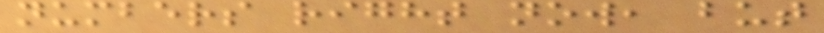numbers right now, but
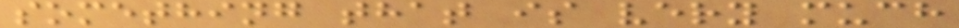something that is very much
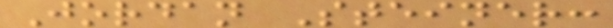Jordan Steiner:
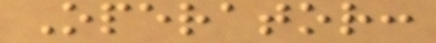Operator:
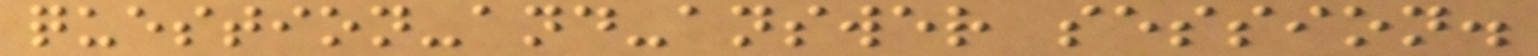question-and-answer session.
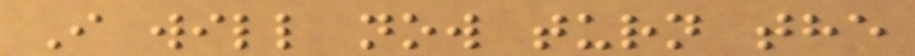I will now turn the
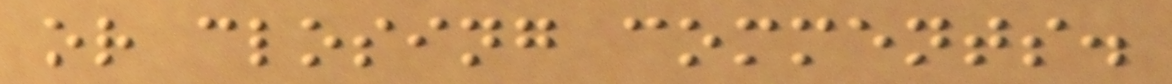or closing comments.
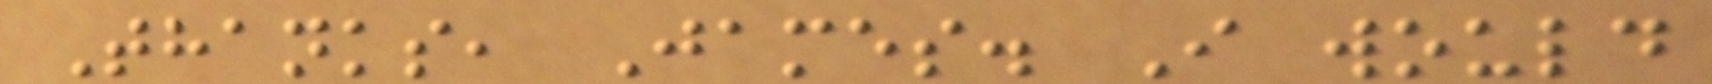Thanks, James. I would
